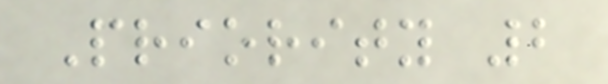Priority 2
